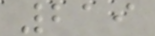219
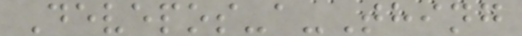Devepos-a-Thing
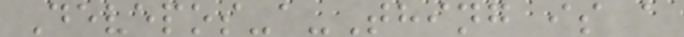Devepos-a-Thing is a
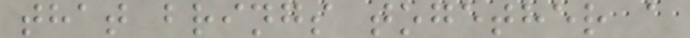that brings together a
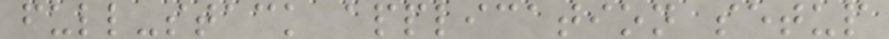full-stack application setup
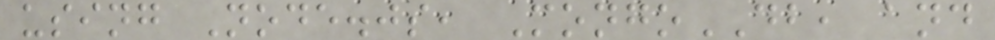using Node.js, MongoDB, and
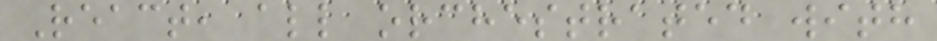React, all orchestrated with
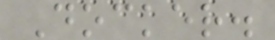Docker.
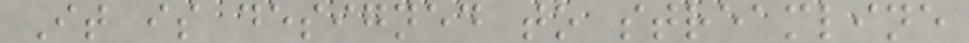It is designed to streamline
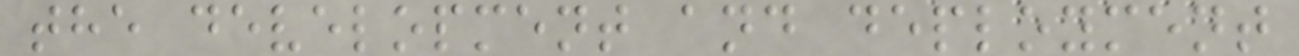the development and deployment
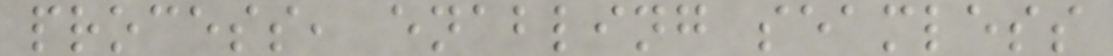process, enabling seamless
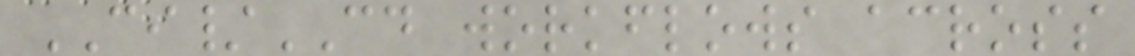CI/CD workflows across
